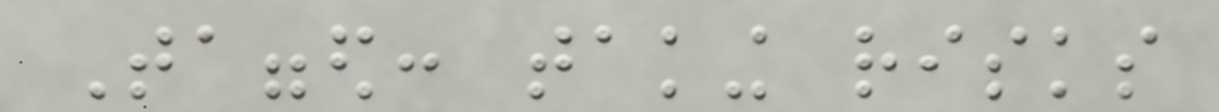Tagged: taking risks
